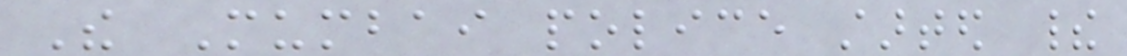The Mumbai police started their
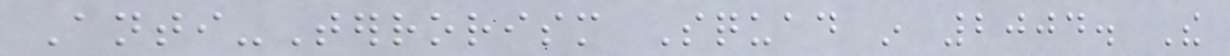Anti-Terrorism Squad in 2004. The
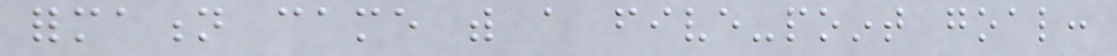formation came with a five-point goal:
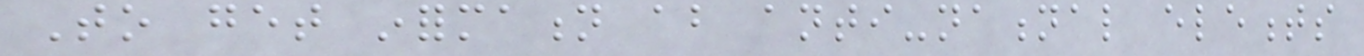To get information about anti-national elements
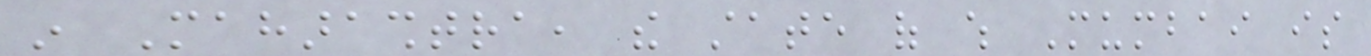in Maharashtra, the state of which Mumbai is
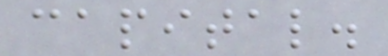capital.
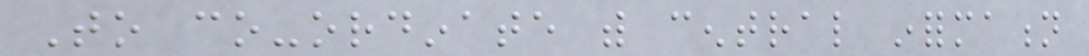To co-ordinate with central information
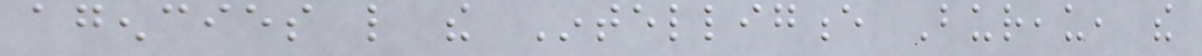agencies like the Intelligence Bureau, the
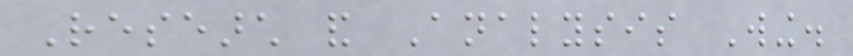Research and Analysis Wing.
